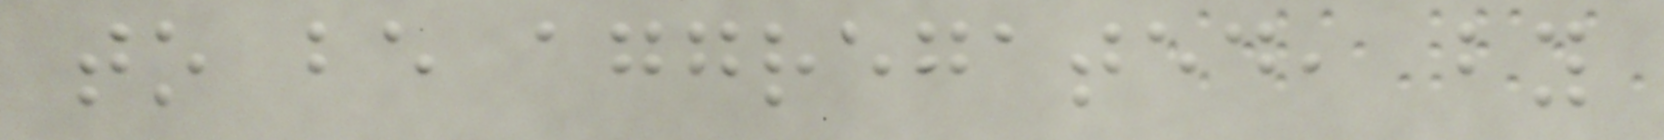to be aggregated, by
